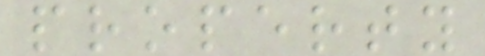property
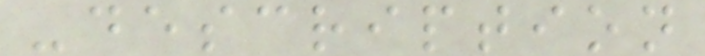-description
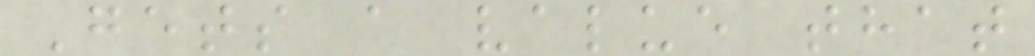Gets a value that
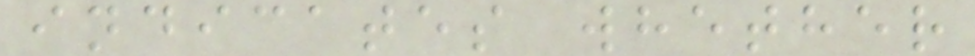indicates whether
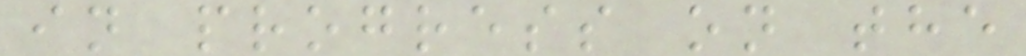in progress on the
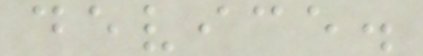device.
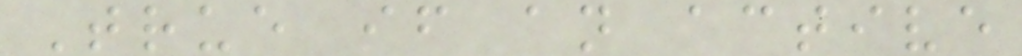True if an active
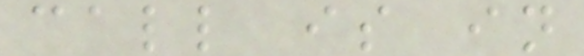call is in
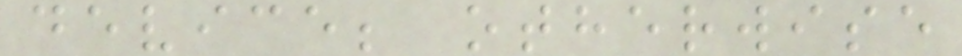device; otherwise
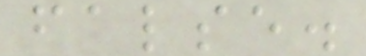false.
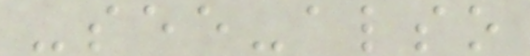-see-also
